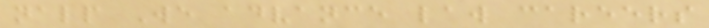nalp We advance law careers
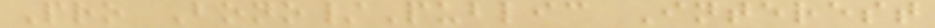Pro Bono/Public Interest
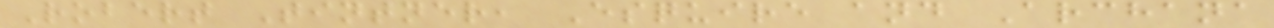Robert Tintner, Esquire and Archana
